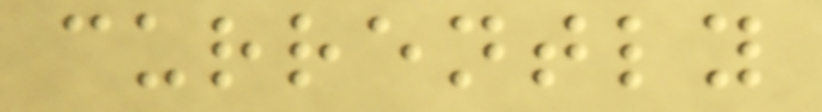currently
